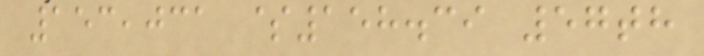153,031 $158.39 57th
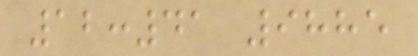12:41 9885
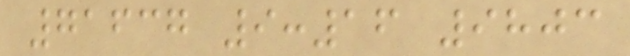71637 9:16 9803
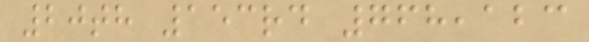20th 153rd 768,123
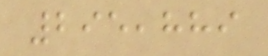295,889
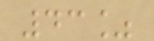43%
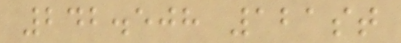242.508 121st
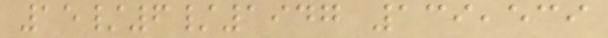15/6/1947 139,539
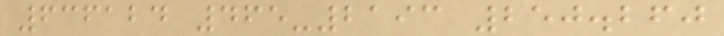636124 465-2193 250.260
